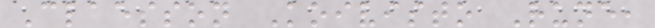Claesson Koivisto Rune,
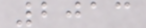2013
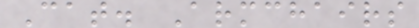Cat. Armchairs
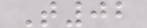T02
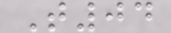T04
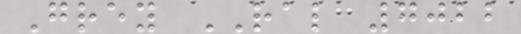Grey RAL 7022
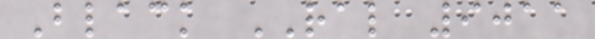Black RAL 9011
